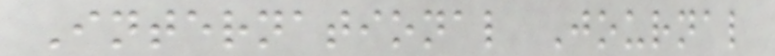International Journal
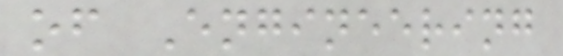of Engineering
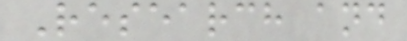Research and
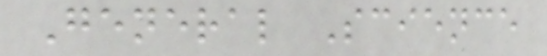General Science
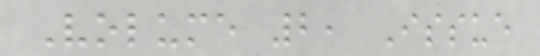Volume 2, Issue
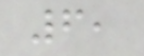6,
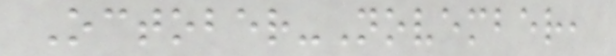October-November,
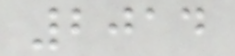2014
